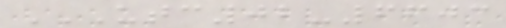UTC02-6603
